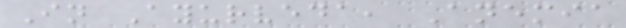In Ayurveda, Anemia
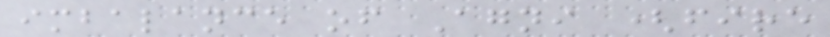imbalance of Agni (fire
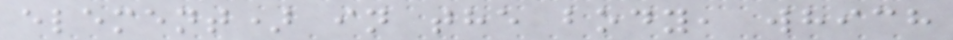element) in the body, which
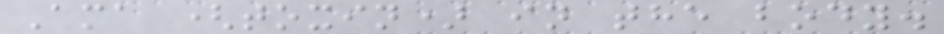Ama (toxin) in the body.
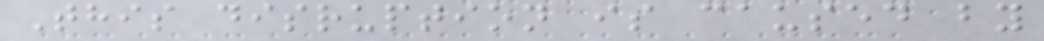This disruption is caused by
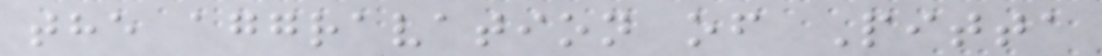the aggravation of Pitta
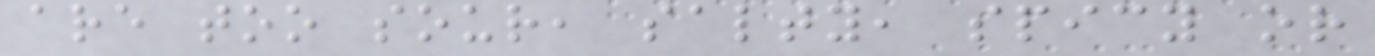are too sour, salty, spicy or
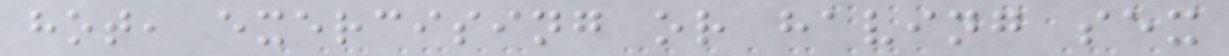hot, exercising or having sex
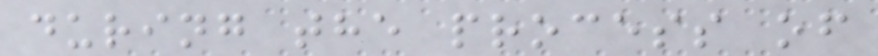during the process of
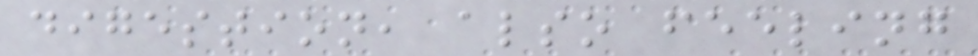digestion, also feeling
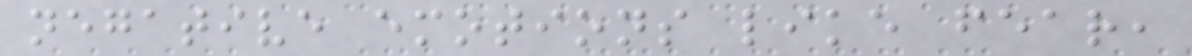negative emotions like fear,
